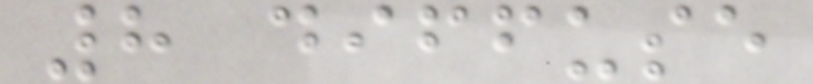8 diffuse
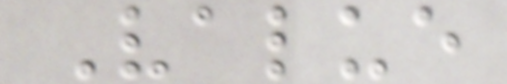Value
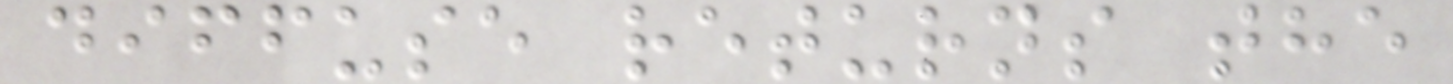diffuse returns the
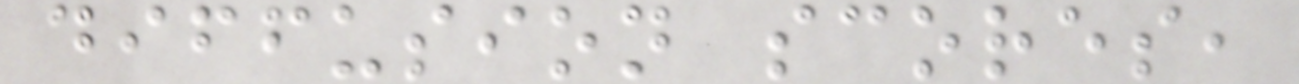diffusion scores,
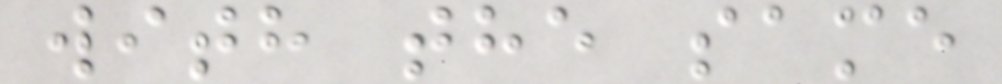with the same
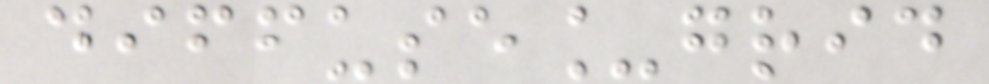diffuse_grid
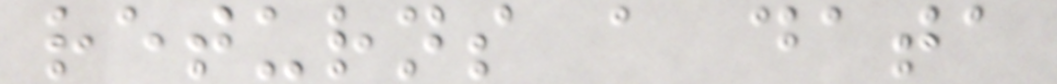returns a data
